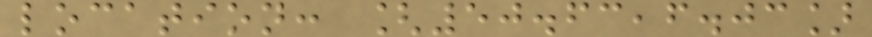location: [50.63,6.03]
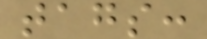tags:
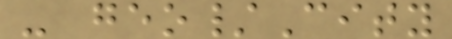- geo/City
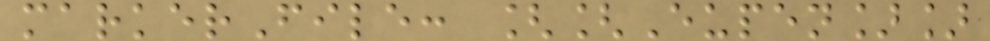markerFile: [[Eupen]]
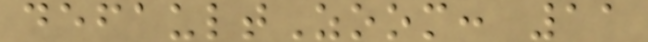defaultZoom: 11
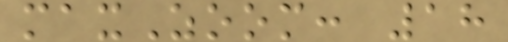maxZoom: 18
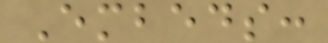Embeds:
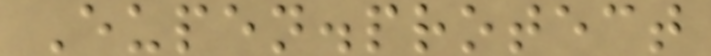Eupen.protect
